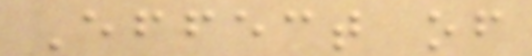Effect of
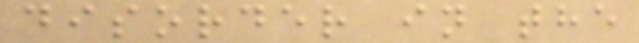disorder in the
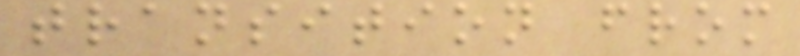transition from
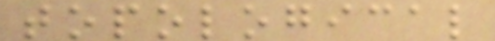topological
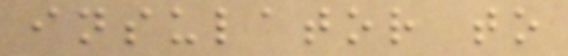insulator to
